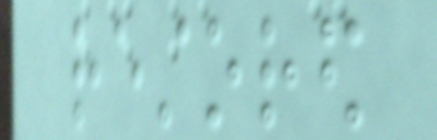restored
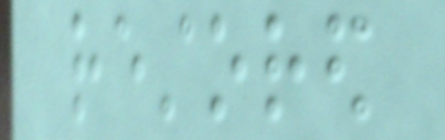restored
